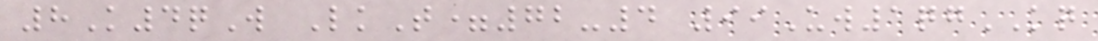8K4qW LkT=72-4 99Uw1qgKQ
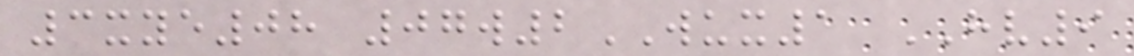3xye08 07w2WUX1 HV9
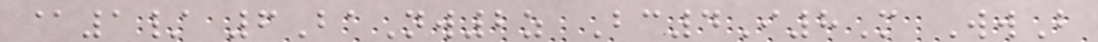@1/ 6BaNw2z Bc4I8M WwB
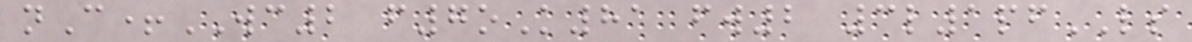nC+WC2 f7oK81 fw2 3l1pfLS
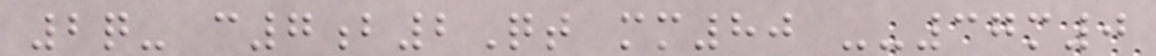2q- c7b2Qt mm80 --37m0
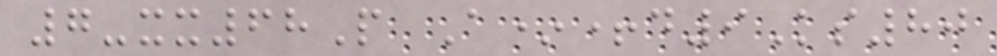7-xx68P A*+d9Ks80
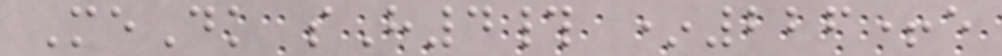MeDk sH4# *226+e
